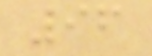96
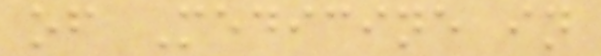of Medicine in
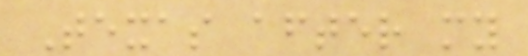Texas after my
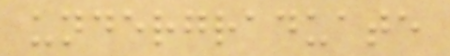undergraduate
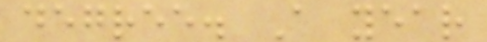degree. A year
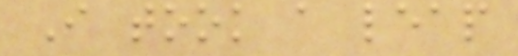I took a leap
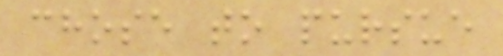chose to pursue
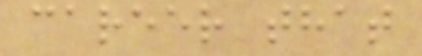career that
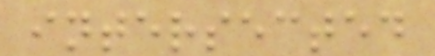intersected
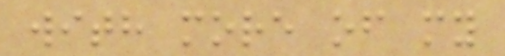with more of my
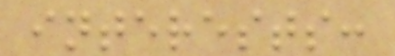interests:
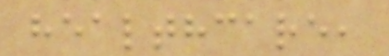healthcare,
